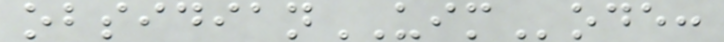obsidianUIMode:
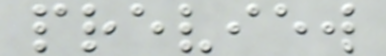preview
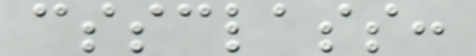cssclass:
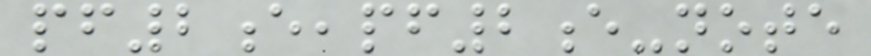pf2e,pf2e-note
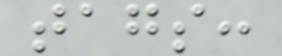tags:
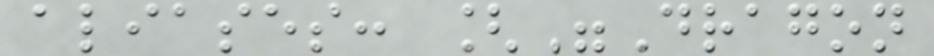aliases: ["Dragon
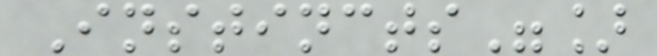Instincts"]
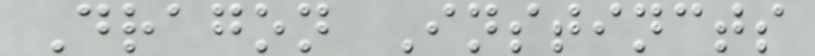Dragon Instincts
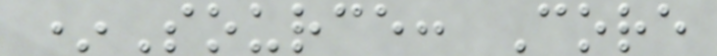*Source: Core
